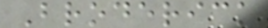Broderick
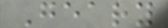Geary
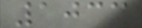1033
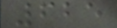625
